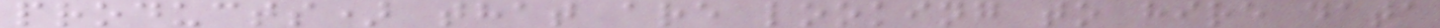products) that are looking to hire data
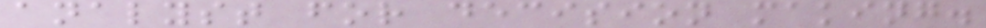analyst for decision making.
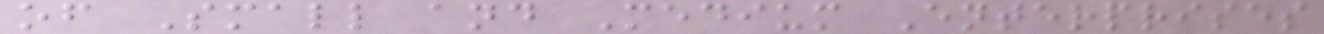of Small and Medium Enterprises
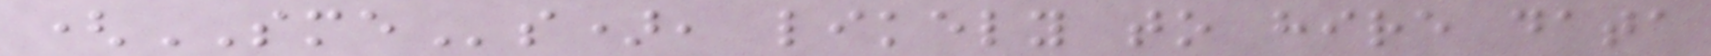(SMEs), likely to hire data
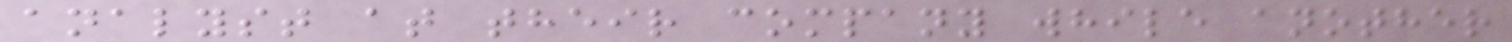analyst at their company while another
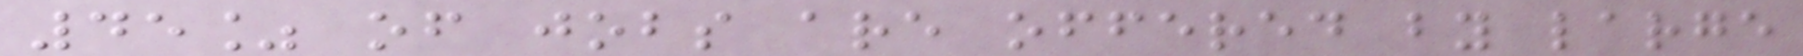45% of jobs are offered by large
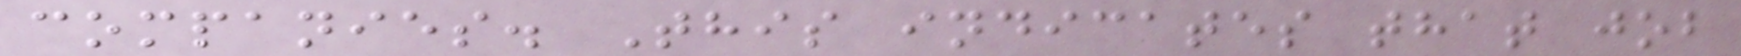companies. This indicates that job
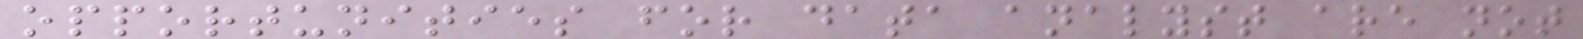opportunities for data analyst are not
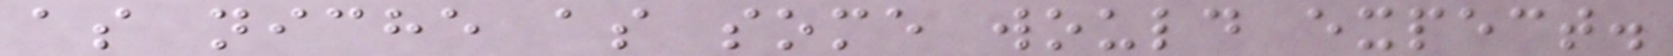as niche as some would expect.
